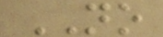NO
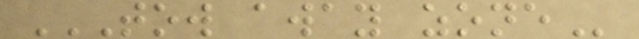TOW AWAY ZONE
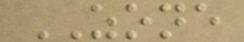ZONE
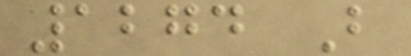1274 B
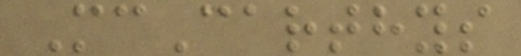McCarthys
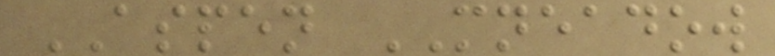ASPEN MNEADOW
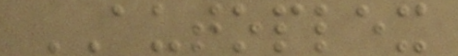AUTOPLEX
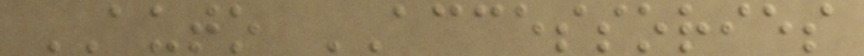AUTO ACCESSORIES
